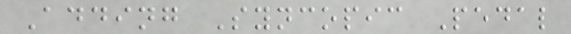Adding Syncopic Pedal
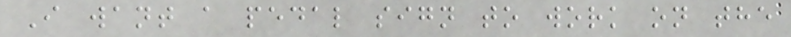I want a pedal sign to work on the
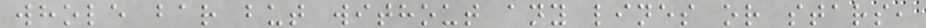whole bar but without any lines or stars,
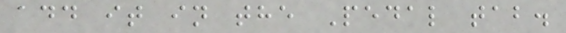add it in the Pedal tab.
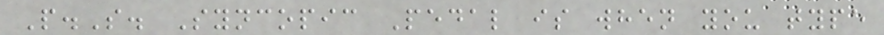P.S. Syncopic Pedal is when you type
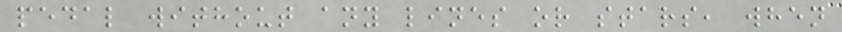pedal without any lines or stars, when
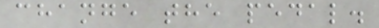change the pedal.
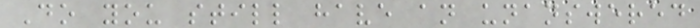Do you still have an unanswered
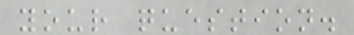your question.
